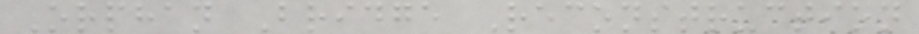Orphan Bridge Reconstruction
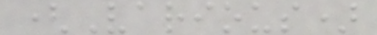(Various)
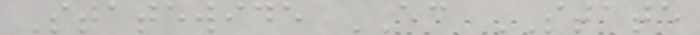Statewide EC STATE
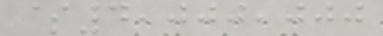$4,000,000
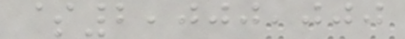$2,000,000
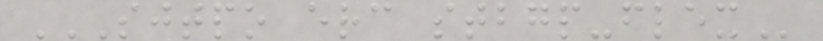SJTPO ERC STBGP-FLEX
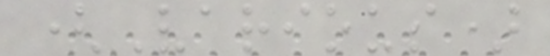(Various)
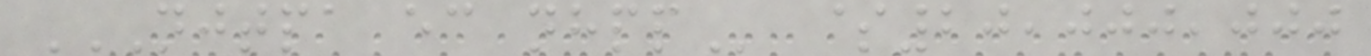NJTPA EC NHPP $20,000,000
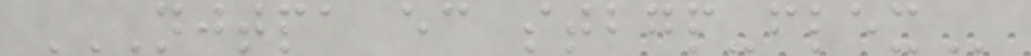NJTPA EC STBGP-FLEX
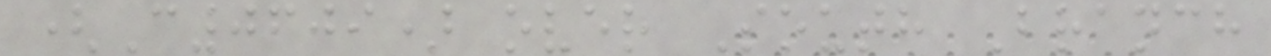(C0609) over South Branch
